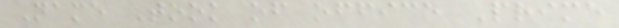Name Took of office Prime
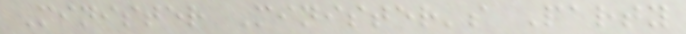Minister Minister's Party
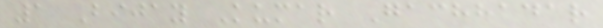1 Bijay Kumar Gachhadar
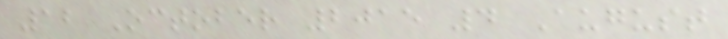12 October 2015 4 August
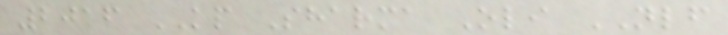2016 KP Sharma Oli NLF
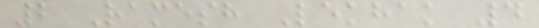2 Ramesh Lekhak 4
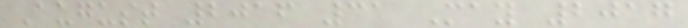August 2016 31 May 2017
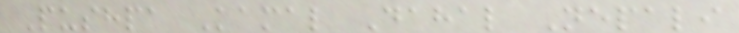Pushpa Kamal Dahal Nepali
